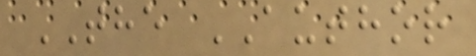THE AUTHOR
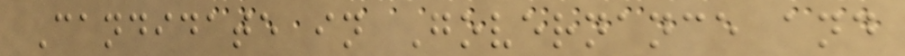Candidate in Governance and
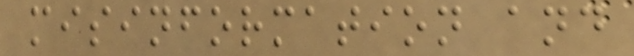misinformation and
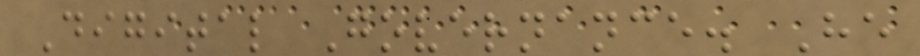Digital Governance. He
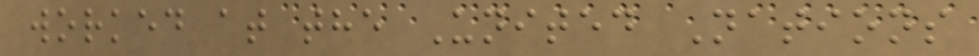worked at the United Nations
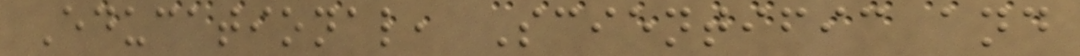Educational, Scientific and
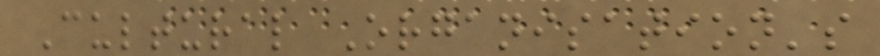Cultural Organisation's
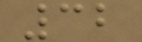32
